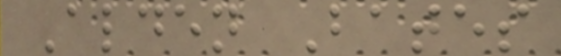Alden Bates
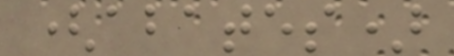(abates)
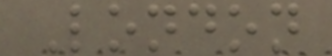London
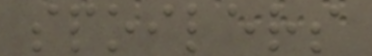spoilers
